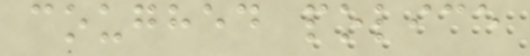coughed police
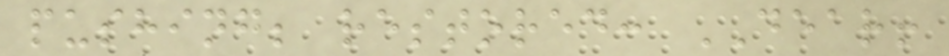pushing; restored: DEAR!
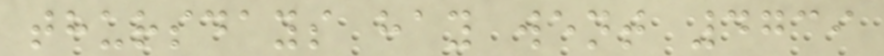thursdays hay went 4739
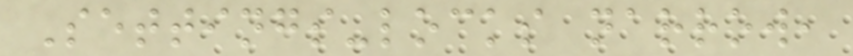Settings-locks narrow,
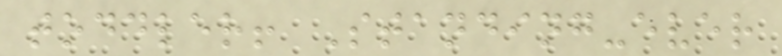toddler! Standing-ever
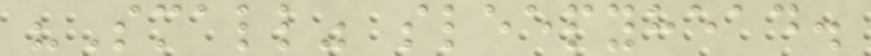"Small" sleepyhead.
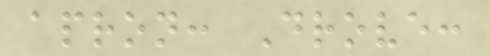apron: Drove:
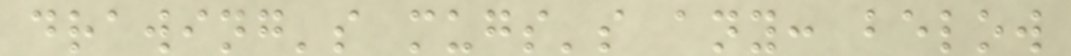drawing's mugs's any: below
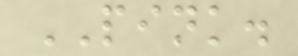PINK.
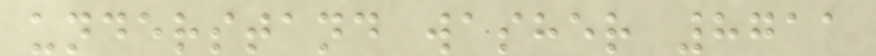understand washer 8711
